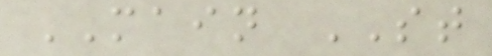MAIN ST
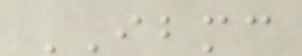IBMC
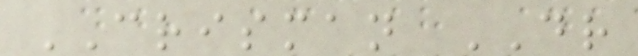CRISMAN DR
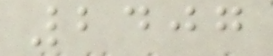2407
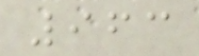963
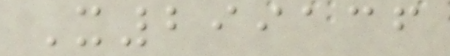X299136
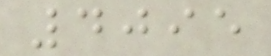4095
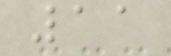11
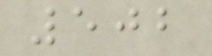502
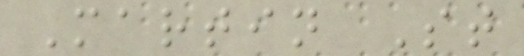Martin St
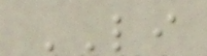LI
